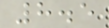8.5
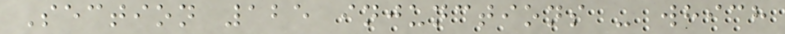Section 125 injunctions - which
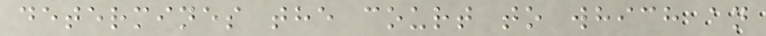determines the court to which an
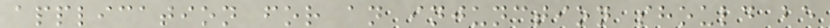application for an injunction should be
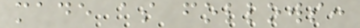made as follows:
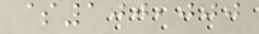$100,000
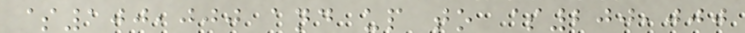$100,000 and up to $200,000
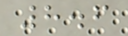8.6
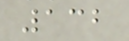132
